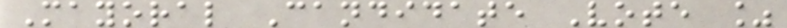Mayoral Candidate Vote %
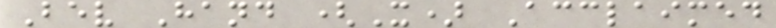Bev Hand (X) Acclaimed
